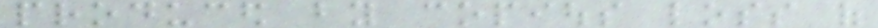produced by copious loss of
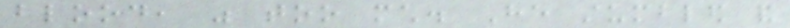blood, was too much. He stumbled and
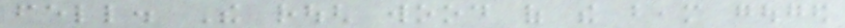fell. The rough wood of the beam gouged
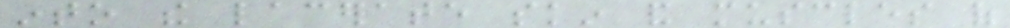into the lacerate skin and muscles of
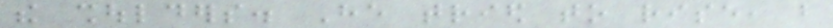the shoulders. He tried to rise, but
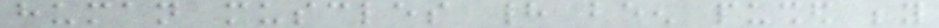human muscles had been pushed beyond
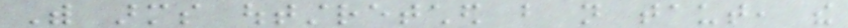With arms outstretched but not taut, the
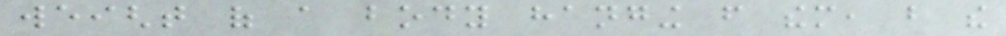weight of a body hanging from them, but the
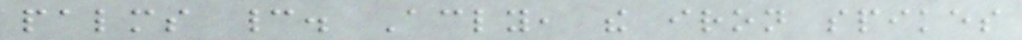palms cannot. Accordingly, the iron spikes
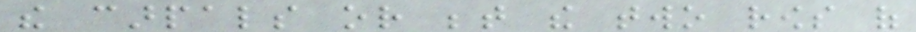the carpals or between the two rows of
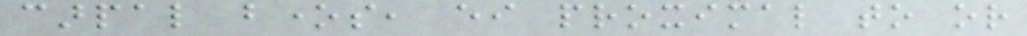carpal bones, either proximal to or
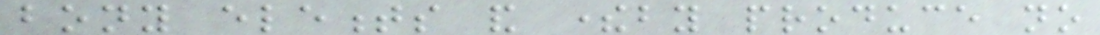bony elements and thereby produce no
